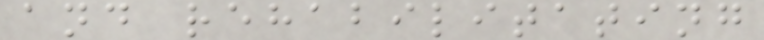and rehabilitating
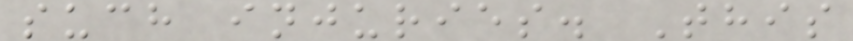such injuries. This
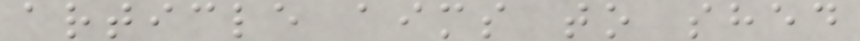article aims to shed
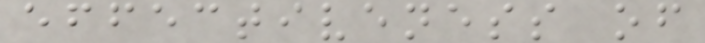effectiveness of
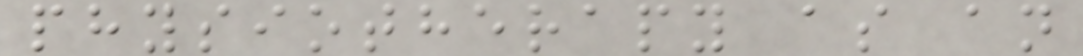physiotherapy as an
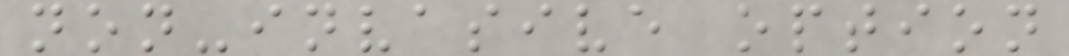non-invasive option
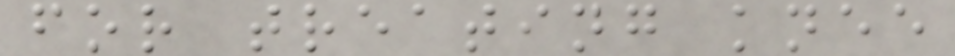for treating knee
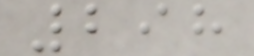298
